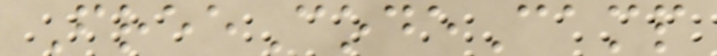FreeCodeCamp
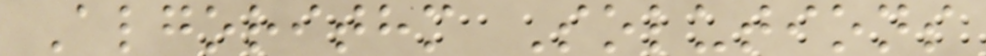Algorithm Solutions
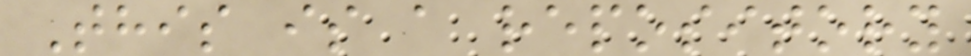This is a repository
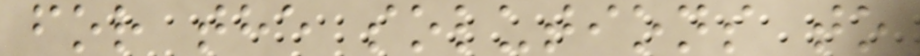for the solutions to
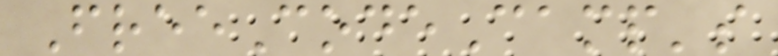FreeCodeCamp's
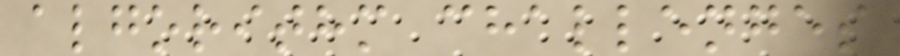algorithm challenges
